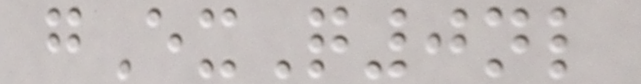gExQ0nl
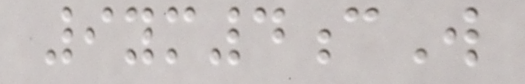9ym4cW
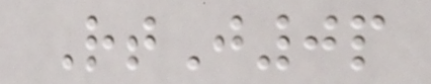RtJ0p
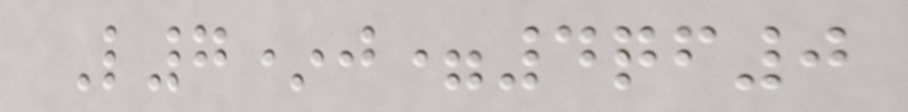L7*j=4qf0
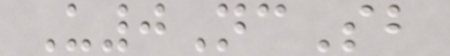U0NcSb
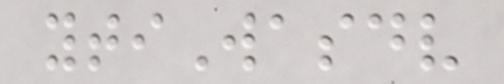ytiWasdv
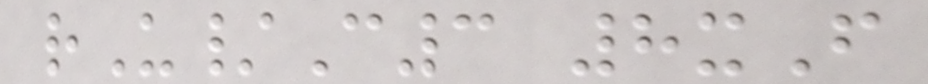rU/C3 8xF
